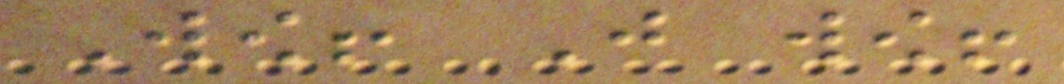Wow! Just wow!
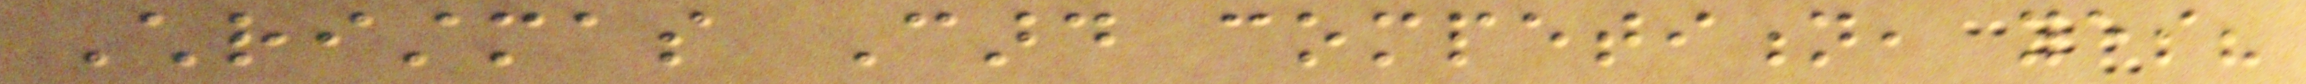Christmas Card competition, yes?
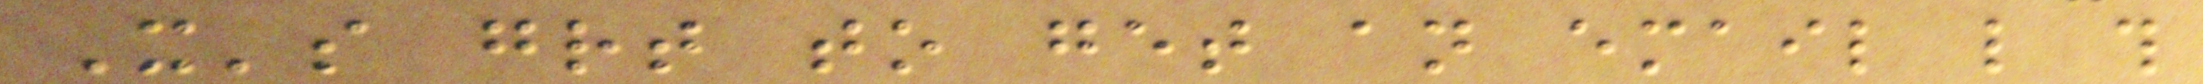It's great to get an email like this
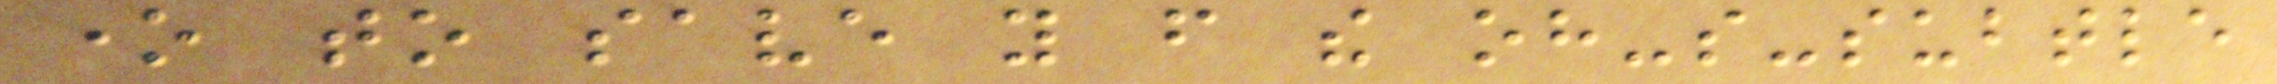one to save you from the oh-so-subtle
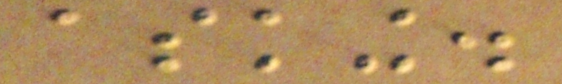asking.
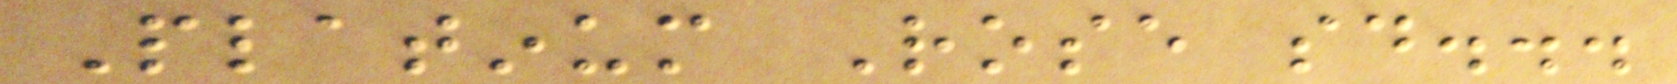Platinum Rose said...
